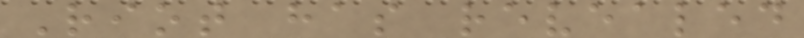Riot has revealed
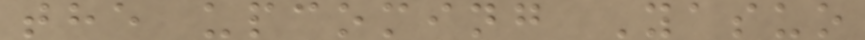the upcoming Yasuo
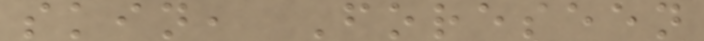skin, Foreseen
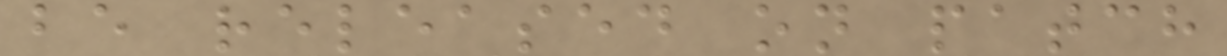be released on patch
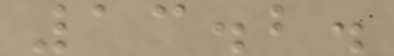13.2.
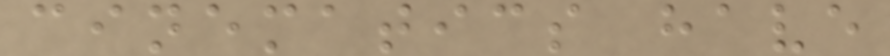cinematics have
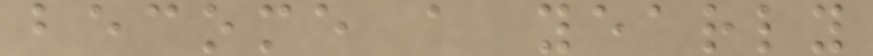become a yearly
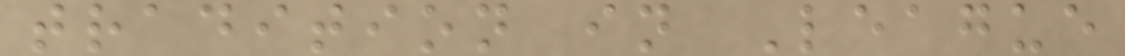tradition in League
